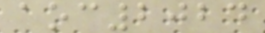aoc2024
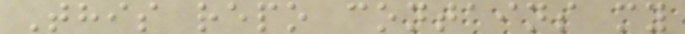This repo contains my
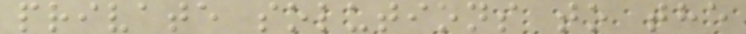private solutions to the
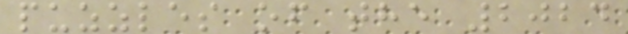puzzles of the 2024
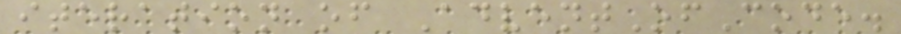iteration of AdventOfCode.
